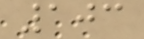103
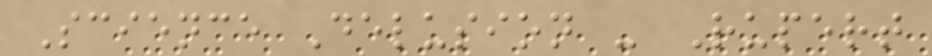Science Delusion - Rupert
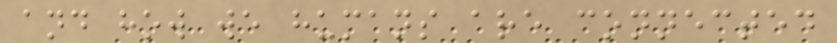and how we humans are connected
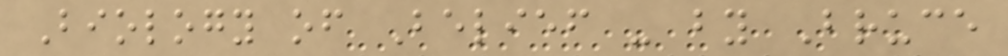Biology of Belief - by Bruce
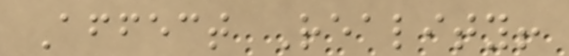Affect Reality!
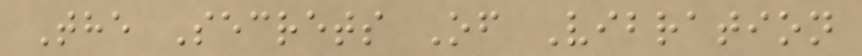The Secrets Of Vibration
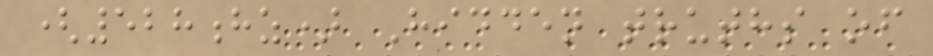(528hz) Hidden truths of
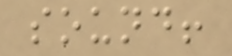sound!
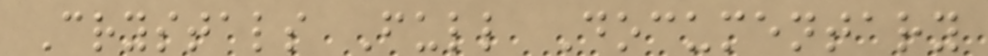Crystals Full Documentary
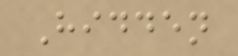Hidden
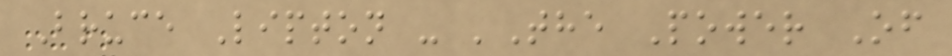Bruce Lipton - 'The Power Of
